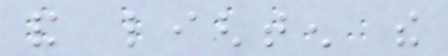and lighten the
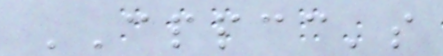CPPCC's
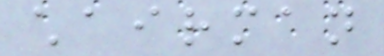chairman
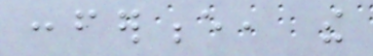conference, the
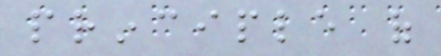principle of
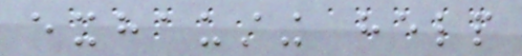exhausting help
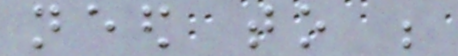need to be
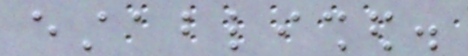established.
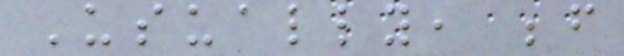Usually, before
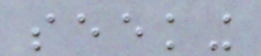seeking
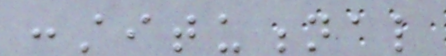constitutional
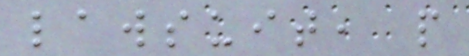lawsuit, people
